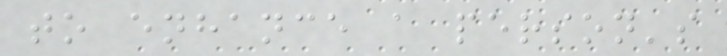to enhance a person's
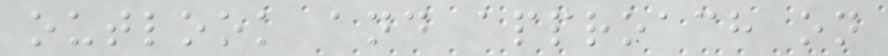outlook and approach on
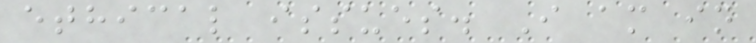ethical issues. I am in
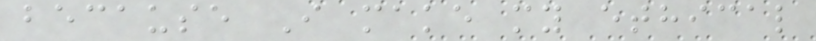because I make my ethical
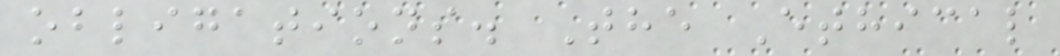obligations. The Ethical
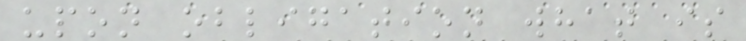upon obligation what is
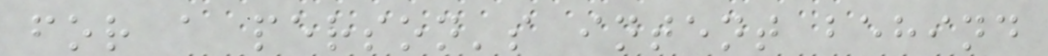for a person's intent behind
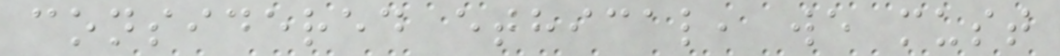considered ethical, we must
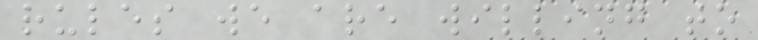rules we are willing to
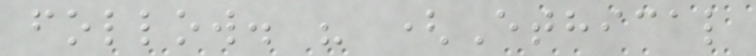follow. " (Ethical
